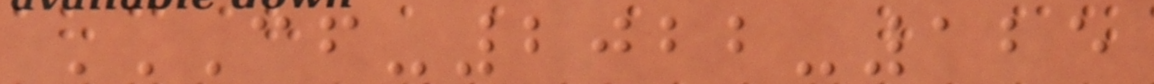CF-2022-125
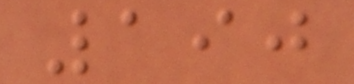190
